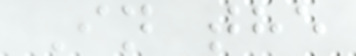In the
